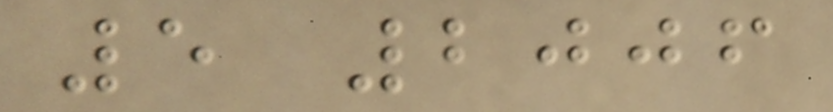5 2006
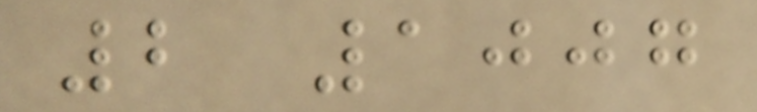2 1007
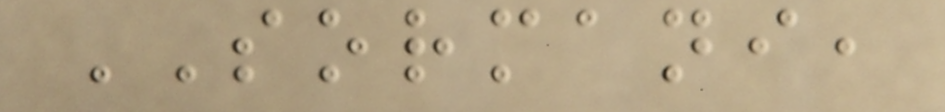SORMANI,
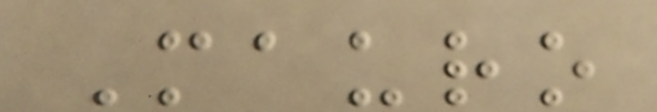Mauro
